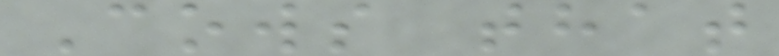Cows that
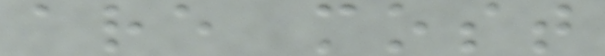are most
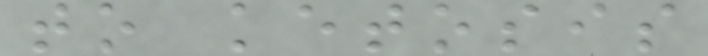to ketosis
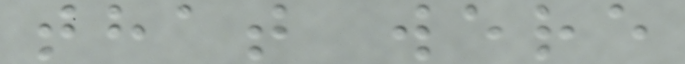that were
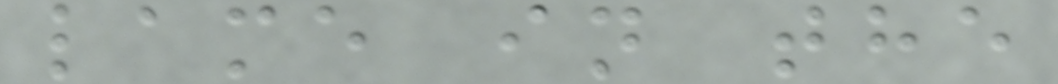lame in the
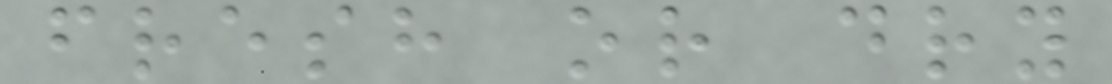fresh or dry
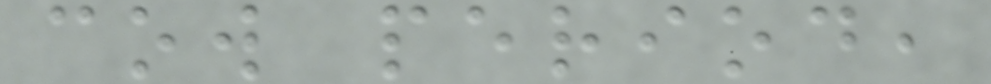cow period,
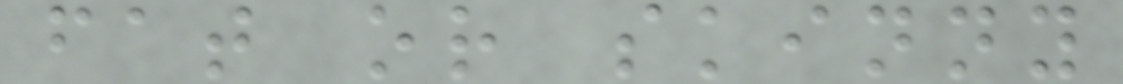fat or skinny
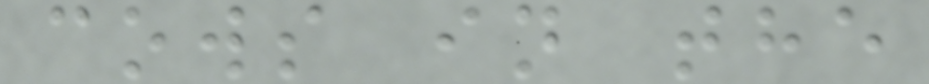cows in the
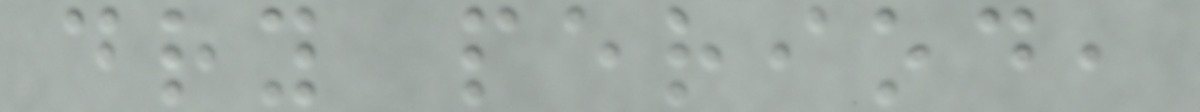dry period,
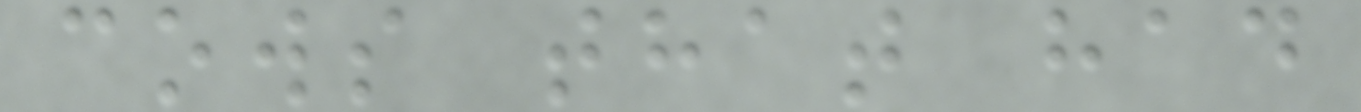cows that had
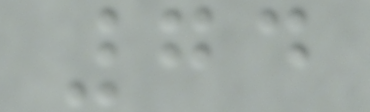74
